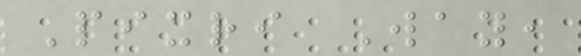Pixri Way,
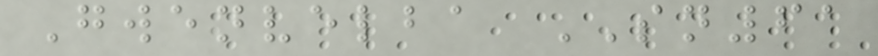Gwenvelba SN61
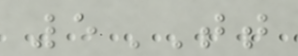5TT
